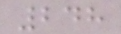248
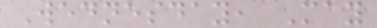Wednesday, May
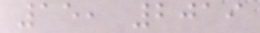15, 2019
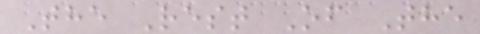The Rest Of The
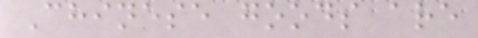Chinese goods are
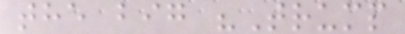the big "Trump
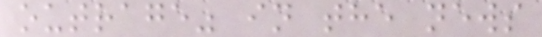outrage" in the news
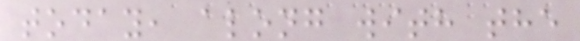today, along with the
